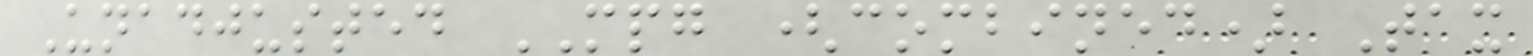Unadjusted MPG (combined) Tax
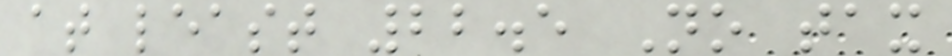at least 22.5 No tax
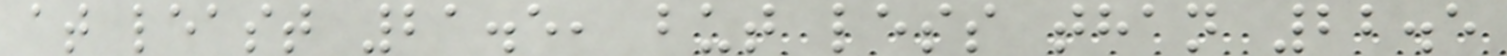at least 21.5, but less than 22.5
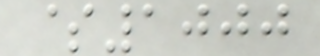$1000
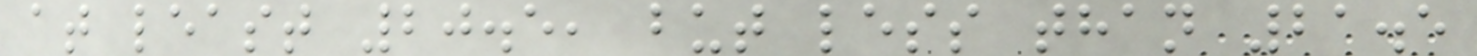at least 20.5, but less than 21.5
